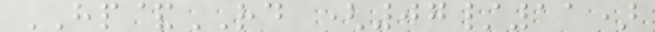HP&RD (07/11)
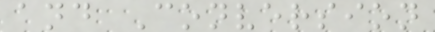and Conversion
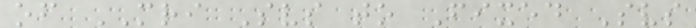of MRI Svs to Fixed Svs
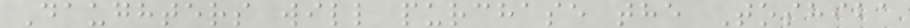Daughters will purchase the Toshiba
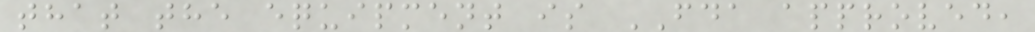that the equipment is FDA approved,
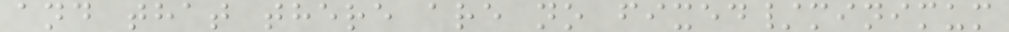and that there are no fixed/minimum
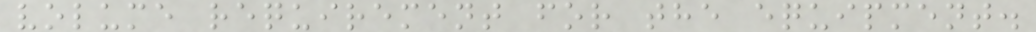volume requirement for the equipment.
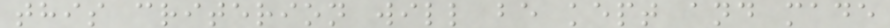this criterion will be kept and made
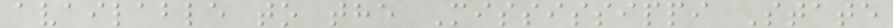available to the Mississippi State
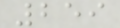259
